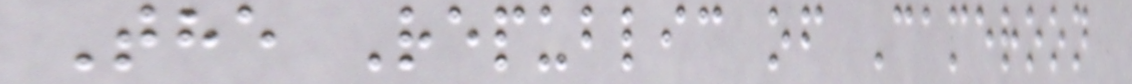The Republic of Cameroon
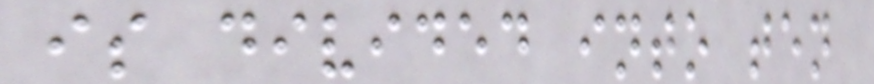is divided into ten
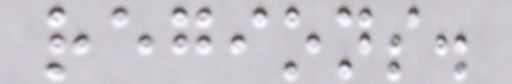regions.
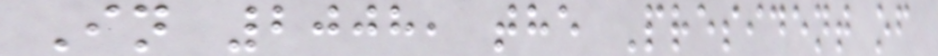In 2008, the President of
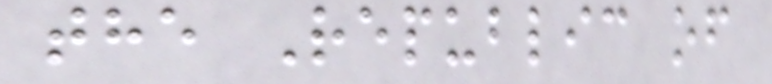the Republic of
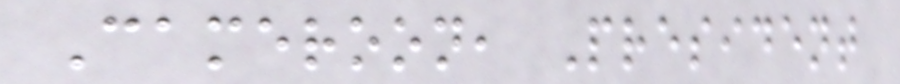Cameroon, President
